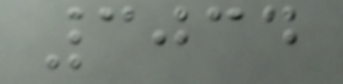3034
